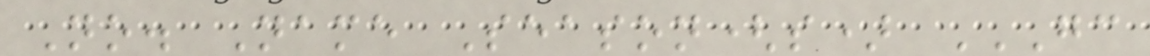No. Name Season(s) GC
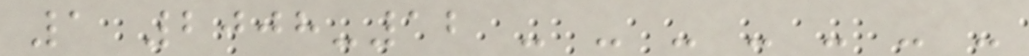1 2008-12 - - - - - - -
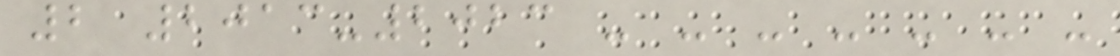2 2013-2023 - - - - - - -
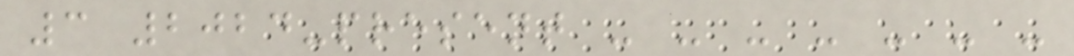3 2024-present - - - - - - -
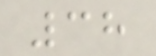38
